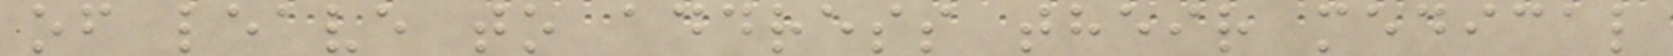of leave to address their medical
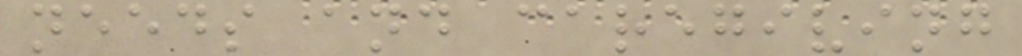needs and caregiving
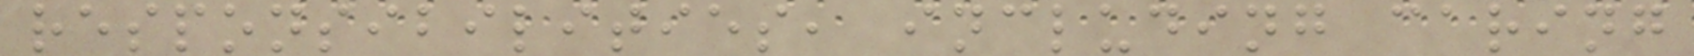responsibilities, including caring
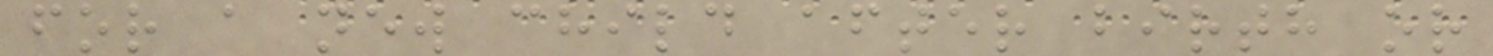for a new child after birth or
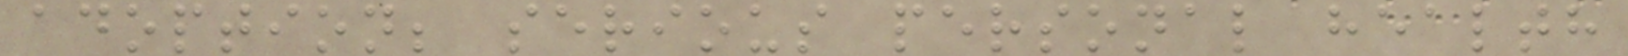adoption; serious personal health
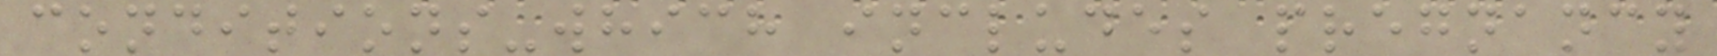conditions-which includes pregnancy
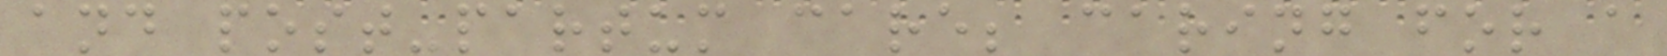and post-partum care; caring for a
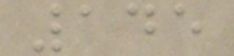145
